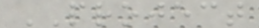PROJECT
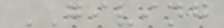GIVING
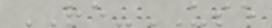RE-USE
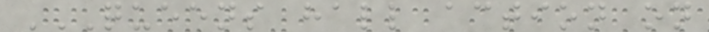QUEENS HALL ACTION ON
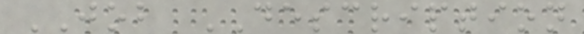JOB DESCRIPTION
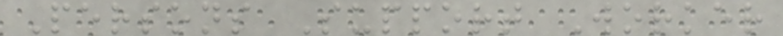Persons Support Worker
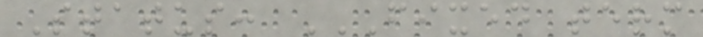Status: FIXED TERM
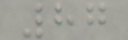87
